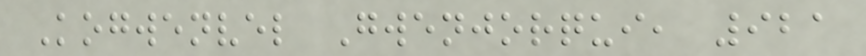Kogwenvel Gwenjorqui, 921
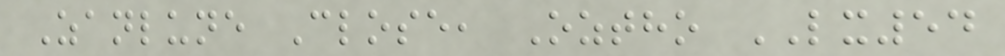Zanlune Close, Oztho LX54
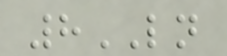8LN
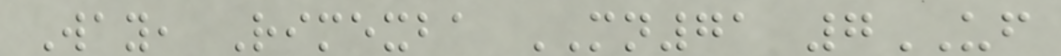Way, Rimexba MN71 7UF
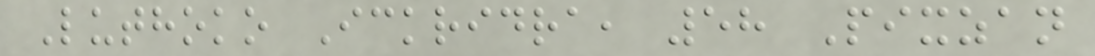Luthoko Ickridra, 58 Pixzan
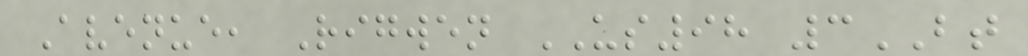Avenue, Rigwen US98 3BT
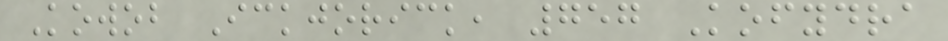Kowob Ickjorick, 757 Kofydra
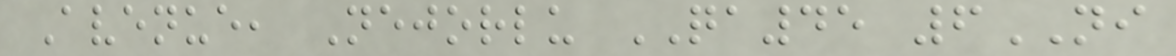Avenue, Nejorlu QA45 6NI
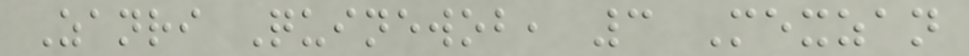Zanri Quinewob, 3 Mexzan
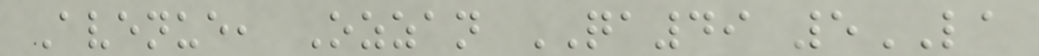Avenue, Ozzan QA49 5LA
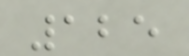125
